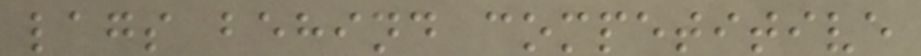lags behind competitive
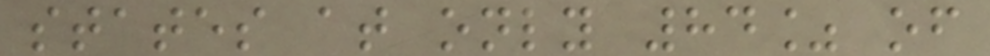states at only 84% of
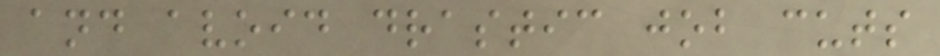and avoid drastic job cuts
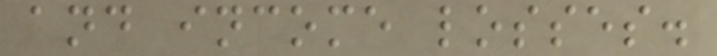and income losses.
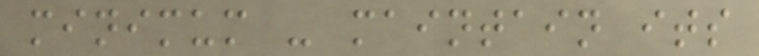minimum - maintain its
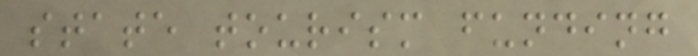state tourism funding
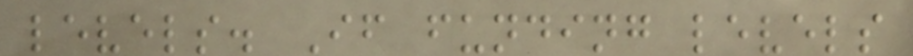levels. If funding levels
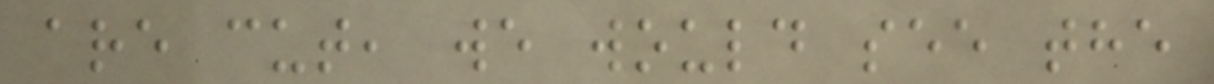are cut, we would see the
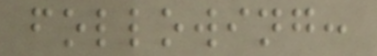following:
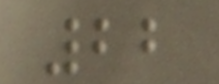22
